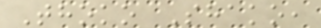Thoko Shako,
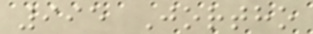995 Jortho
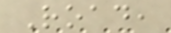Road,
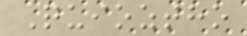Quioztho
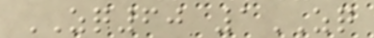ZQ60 1ZQ
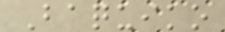Baquiko
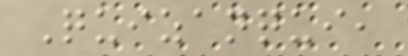Quizanqui,
